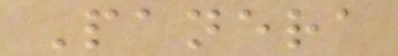Panera
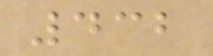432
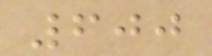600
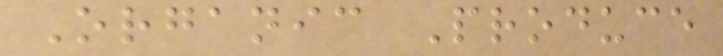Organic Produce
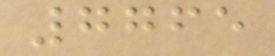7765
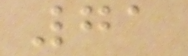71
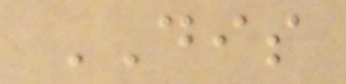DIS
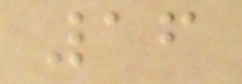16
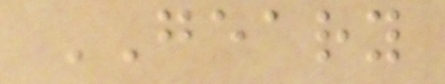GEARY
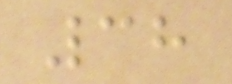38
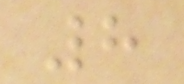8
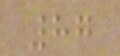87
